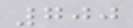700
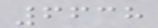6638
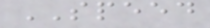SPEED
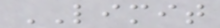LIMIT
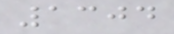1304
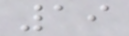19
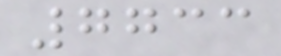7733
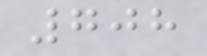708
